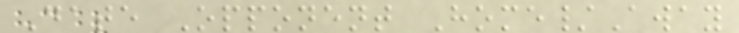Date Opponent Home/Away
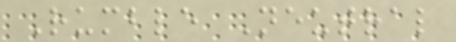Rumble Neutral
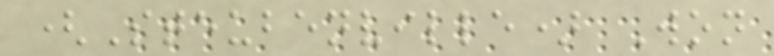(Steubenville) Won
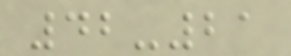42-21
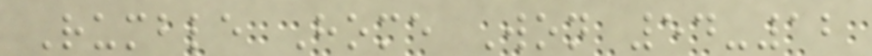Rumble Home Won 54-12
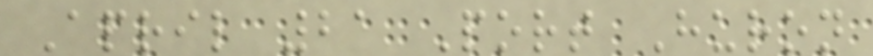April 21 Port Huron
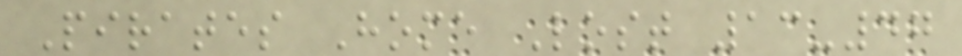Pirates Home Lost 13-47
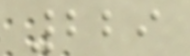229
